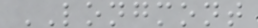LONGMONT
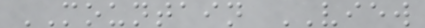MOUNTAIN VIEW
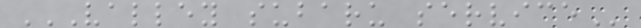VALLEY SUBARU SERVICE
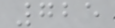725
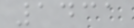1431
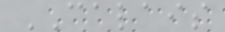CALAIS
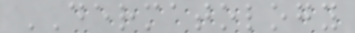DERMATOLOGY
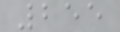255
